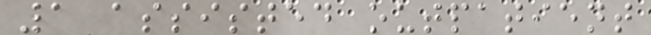1 assisted outpatient
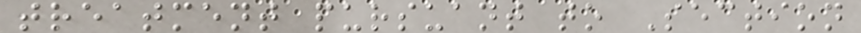treatment pursuant to Section
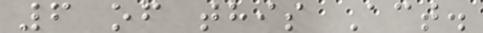6 of this Act.
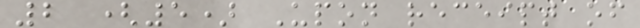2 (5) Upon receipt of
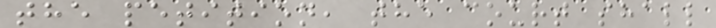the petition, the court shall
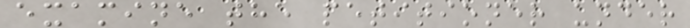examine the petitioner under
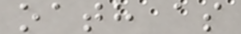oath as
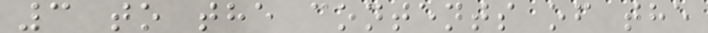3 to the contents of the
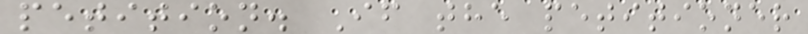petition. If the petitioner
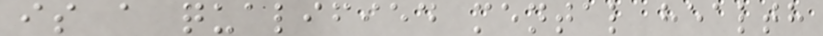is a qualified mental health
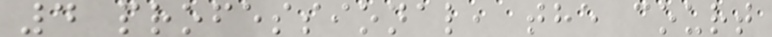4 professional, the court
